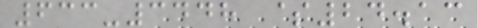633-3448 $24.13
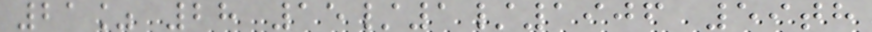21% 28 15/1/1906 59th
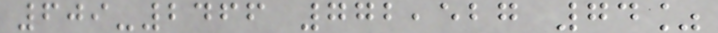609-2466 772,527 74%
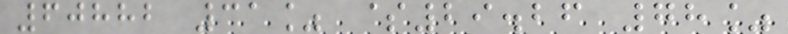60882 31% $29.26 78%
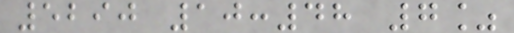5290 10:48 7%
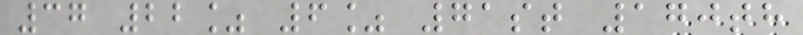37 22% 6% 71st 170th
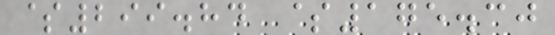$299.84 $175.30
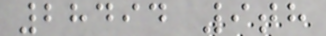28494 9th
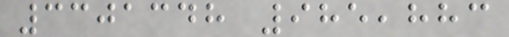3301348 985,883
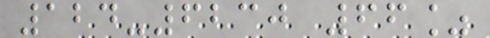124-6230 66%
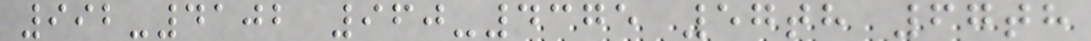992-4102 960-4375 57th 67th
